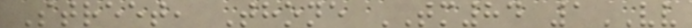Street, Thone TM84 1VV
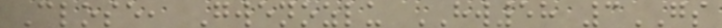Close, Gwenozlu HW58 3GS
